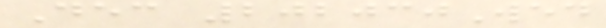Dec 202030Wed
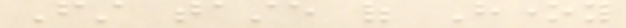First taste of Honey
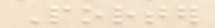Porter
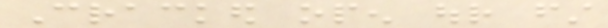Cracked open our first
